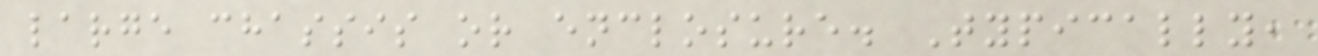large chassis or enclosure. Typically,
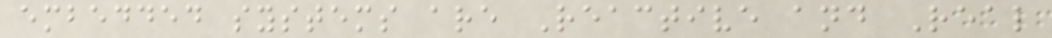embedded systems are Reactive and Real
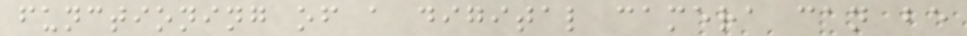functioning of a digital camera can be
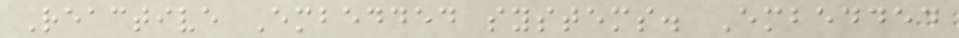Reactive Embedded systems. Embedded
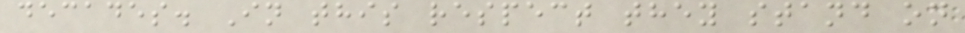decades. In this respect they stand on
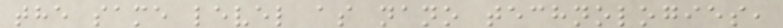the same level as nano technologies,
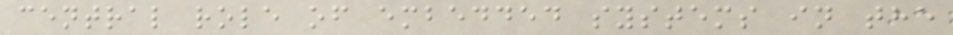central role of embedded systems in the
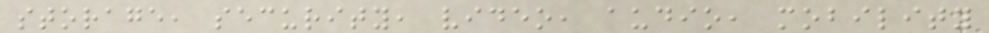storage, security, video, audio, mobility
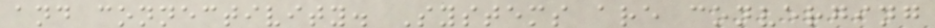and connectivity. Systems are converging
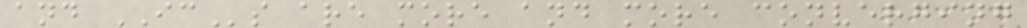and ICs are more and more converging
